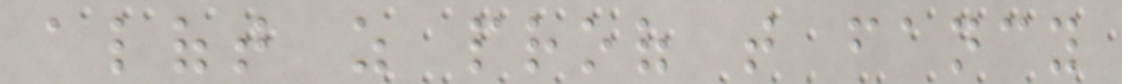aloft as proof that fancy
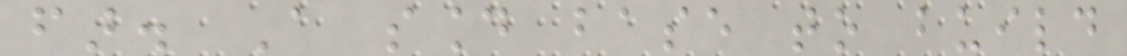far. A sound base to build
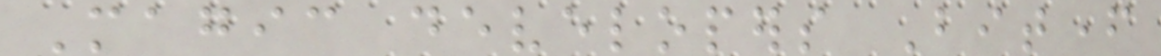Magic developers Bitfather
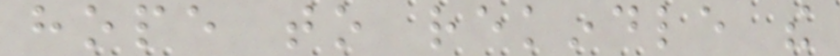hope to rekindle the
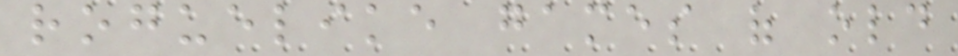roguelike games of old
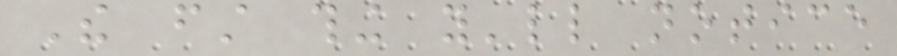The first thing you'll notice
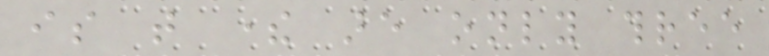is that there are only three
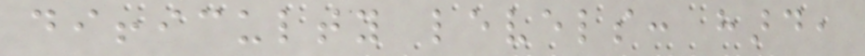difficulty levels: hard,
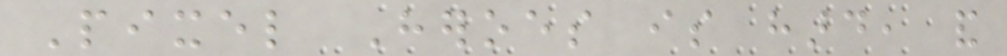Pixel Heroes is hard, and
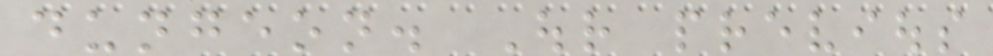dungeon. Our previous
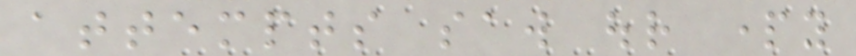attempts saw our party
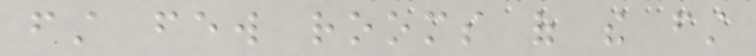first few rooms of the first
